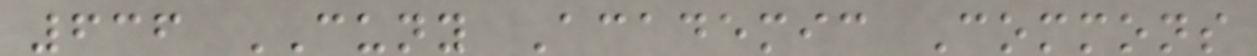636 CUNY Academic Commons
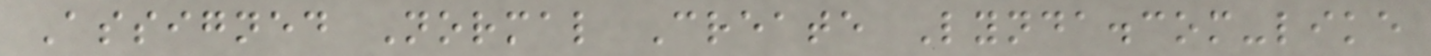Assigned Normal Create Lynda.com-like
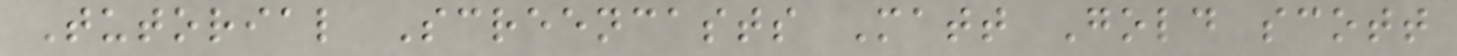Tutorial Screencasts Matt Gold scott
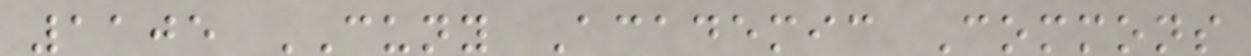1105 CUNY Academic Commons
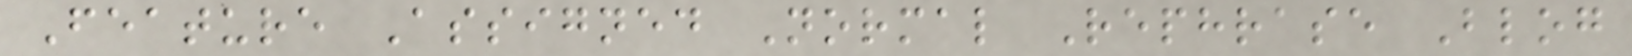Feature Assigned Normal Rephrase Blog
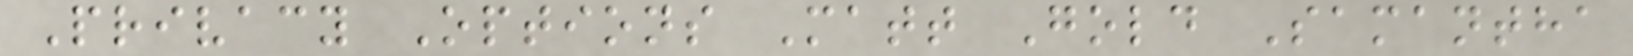Privacy Options Matt Gold Samantha
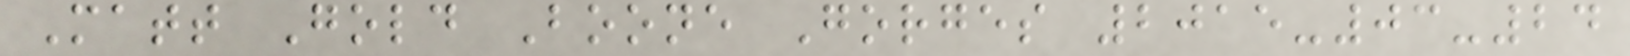Matt Gold Boone Gorges 2015-03-24
